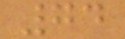74
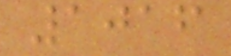1016
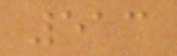513
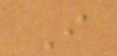I
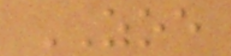ZOE
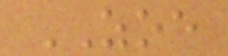ZOE
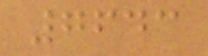7643
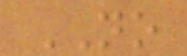NO
